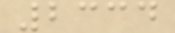2334
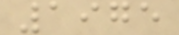1975
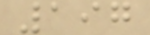197
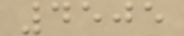4505
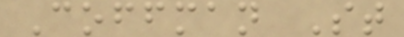Coffman St
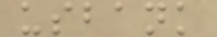usbank
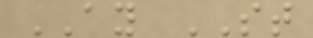AY ST
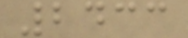2433
